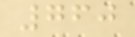760
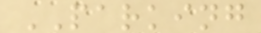PARKING
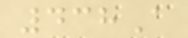438A
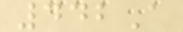442A
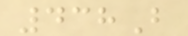438B
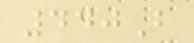440B
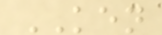KEN
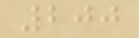200
